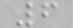6
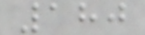180
